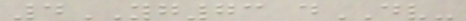4YG73 dDV-
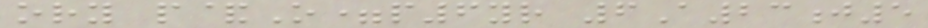ory p&O=p6yr 6A23j5
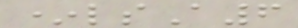*lsA6
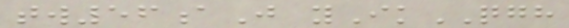tw56aJ yIkQGH
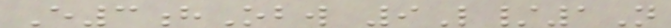E3hObw 9L/1N
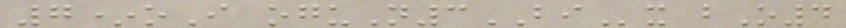7*oI oguN3BIx bO4
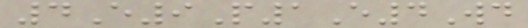4E9P1E4Wd
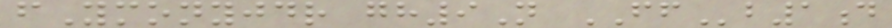fYmonyjdr gh9N FFb1d
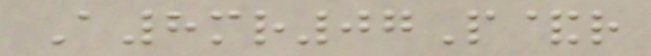A8mr07P&r
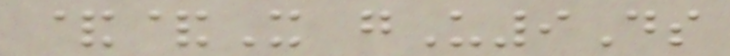&&X gU9Ds
